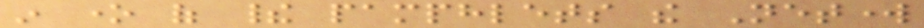in one of their pamphlets the Network
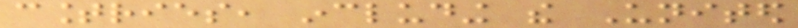countries, including the United
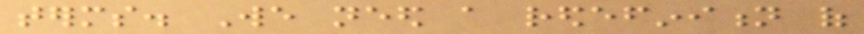terms. We need a redefinition of
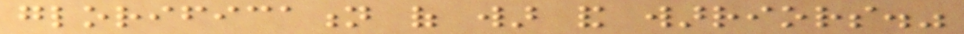glorification of war and warriors."
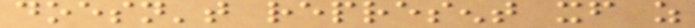doesn't represent itself as
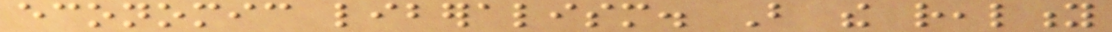economic liberalism. But the reality
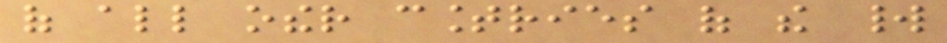of all other countries of the world
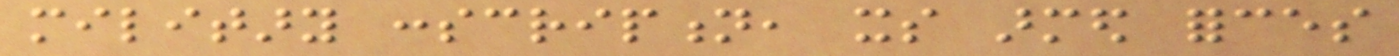military conscription, its armed forces
